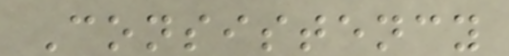Consistency
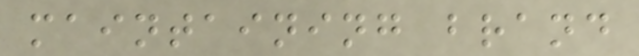maintaining brand
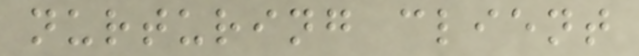nurturing client
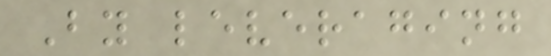By leveraging
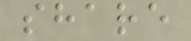share
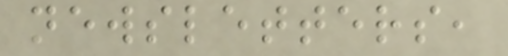newsletters,
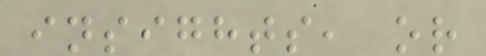insights, or
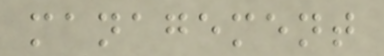management
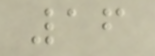16
